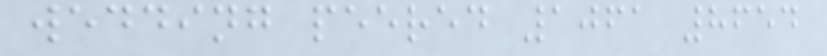wedding peered 1061 8654
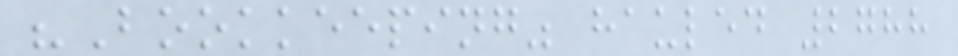"Bookkeeping" hauled 2788
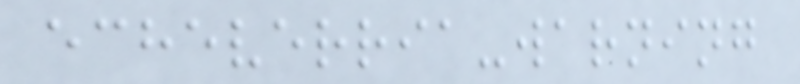echeverria-warning
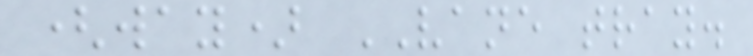(way) VANE tray.
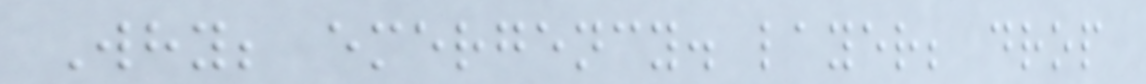Why; emergency. layer; drop
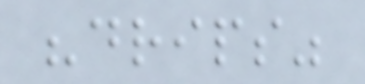"drips"
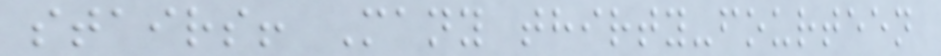stairs! Many thirty-fourteen
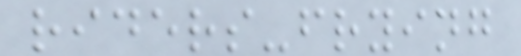riders-frying
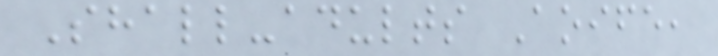Shall-adults Aoife,
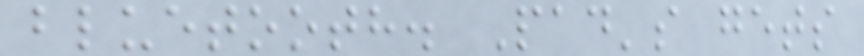bluetooth. Pad's gets
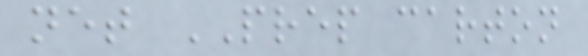net PREP carton
